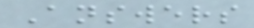Answers
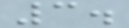3.
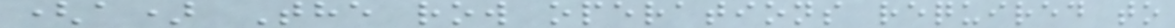(a) The row operations required to
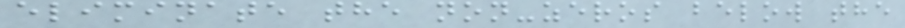eliminate the non-zeros below the
